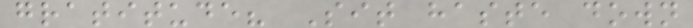gratitude? Sit haste down
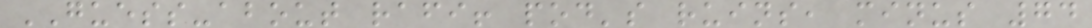GUESS-about rafi! pod's ruins, minus 74
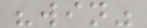"win"
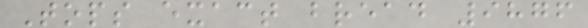Tops exact bread 9876
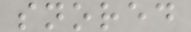snored
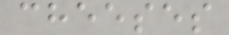cheeses
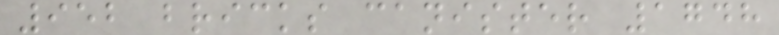952 bricks canister 1748
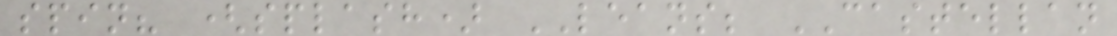spin? (splash) LEANS; CASTELLAN
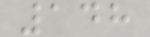148
